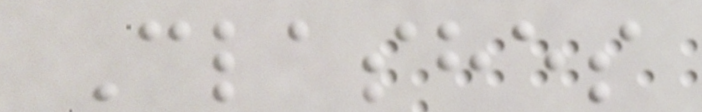Clashes
